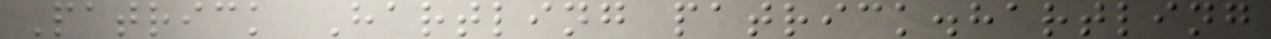Patrick Hartling patrick.hartling
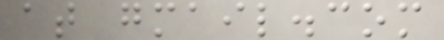at gmail.com
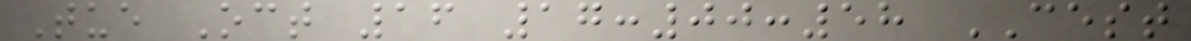Tue Oct 16 17:00:58 CEST
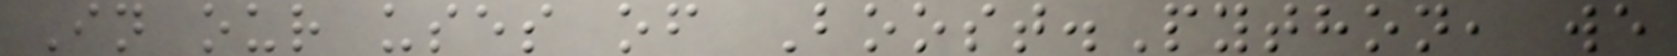In our uses of Boost.Python, we
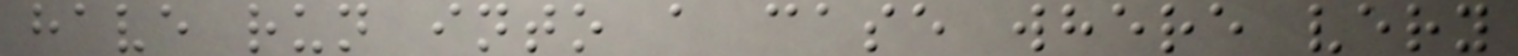have run into a case where very
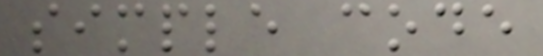simple code
